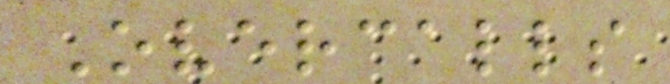Overcalls
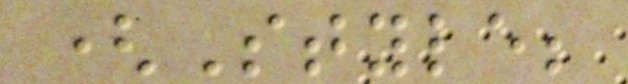(Style;
